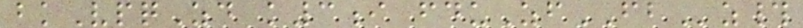bkVpqZd k3i fduZfFBz#
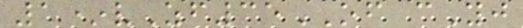1*vZf35OF cYj
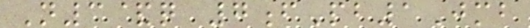N3&q 7fPb1Jmb
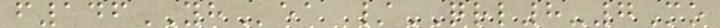f146YHea /QRL8-7Mo
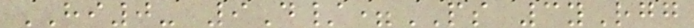HI0- 9D/=PS 3yRgg
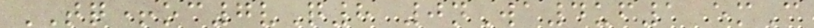TQ+oc7vQ8 0nWa4uf1 emC
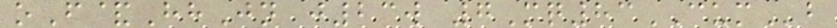oF&HhJn j23w 7Mq83CUMb
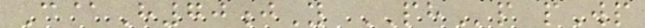C@H70jY PHp pWp
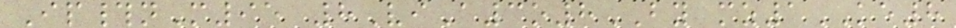Ip#nM95 8ViA3o8BY mz1KE8
